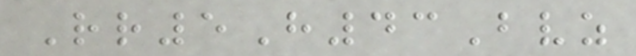Rr5H43Bvz
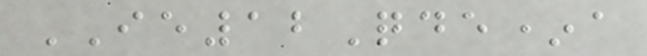IE12Qde*a
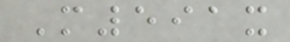M591x
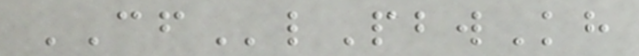CFlPbwKh
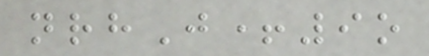nrhJ+9o
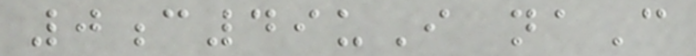0c49uI naC
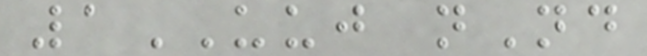1UUJ nNd
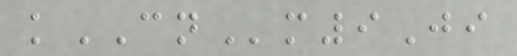kCNm9Ji
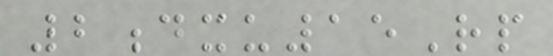2dxu15Rp
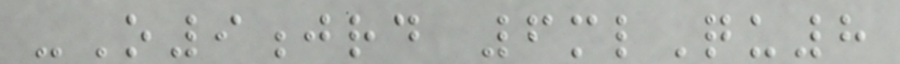-O9jrd 6mlQu8
